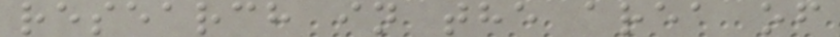research in the area of
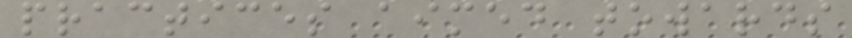practices aimed towards
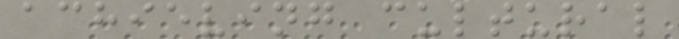achieving cultural
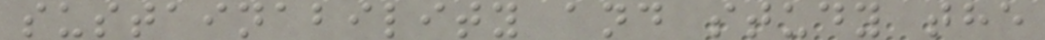sustainability and study the
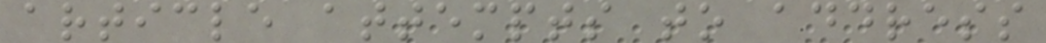article attempts to address
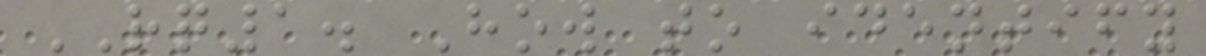RQ1. How to identify
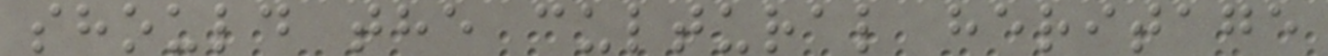should the cultural heritage
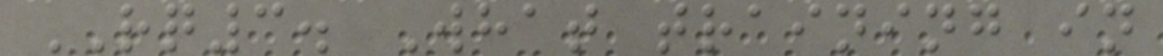RQ3. What training in
